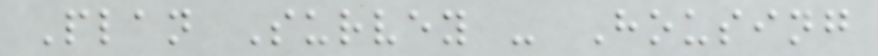Plan Survey - Housing
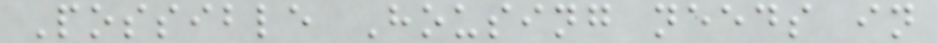Possible Housing needs in
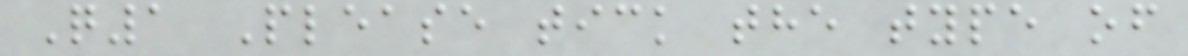Q1 Please tick the type of
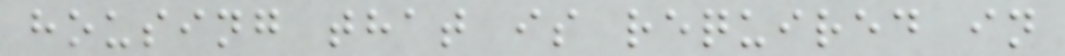housing that is required in
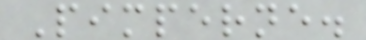Pimperne.
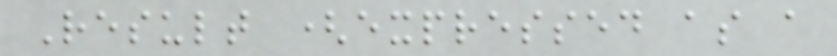Result (expressed as a
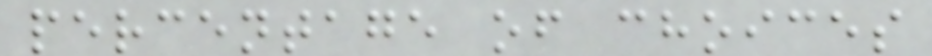percentage of choices
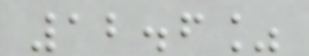12.6%
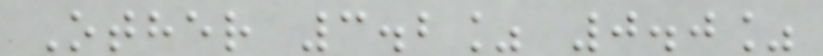Other 3.2% 0.0%
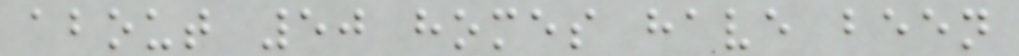about 50 homes have been
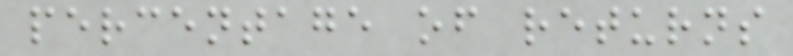percentage of returns
